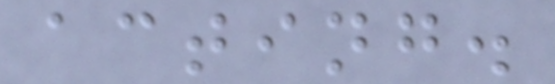acting.
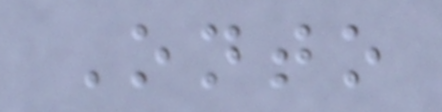Onto
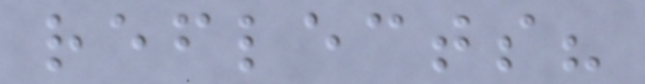reflects?
